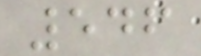546
